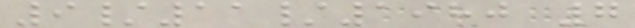9/11/1980 7
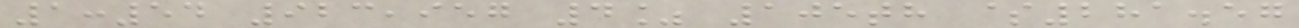1:54 923,957 4% 105th $281.57
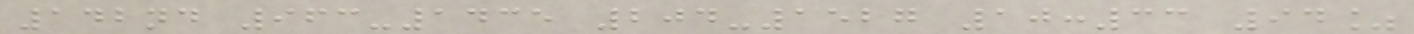142nd 963-1435 204-1527 10:33 94%
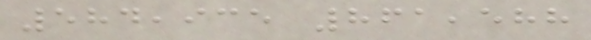584,935 861,588
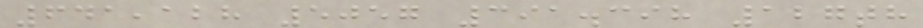641,128 5057 391.398 127th
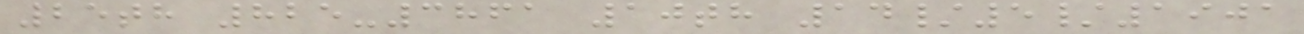25th 825-3861 10th 14/5/1901
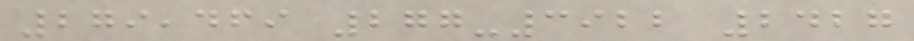279,469 277-3922 2427
